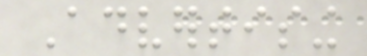Advertising
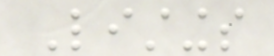Listings
